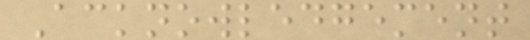Acknowledgement
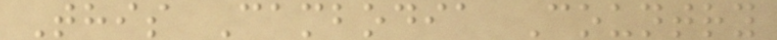This Cambodia Country
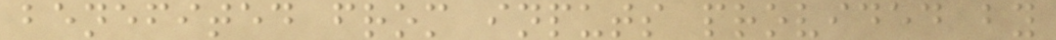benefited from inputs provided by
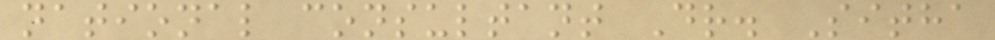national consultant Dr. Sitha
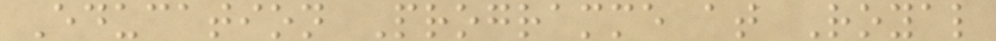Education Programme at Royal
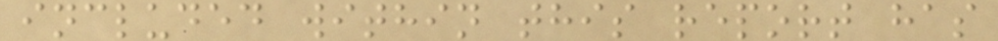included within this report has
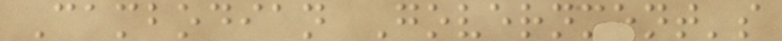Cambodian Government's
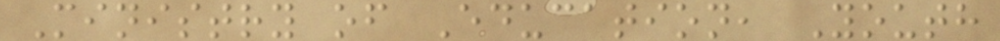Ministry of Education, Youth
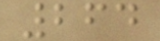264
